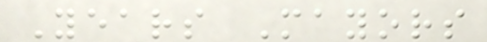Years Mayors
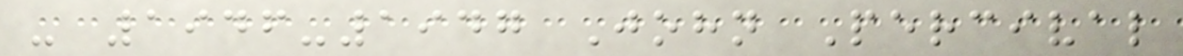- 1946-1947 John Percival
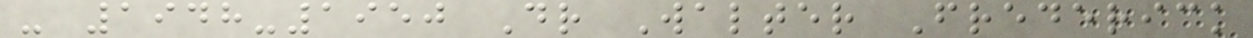- 1948-1950 Dr Walter Frederick
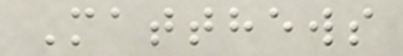Matthews
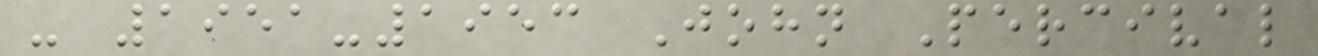- 1951-1953 John Percival
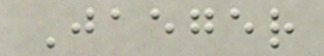Jaeger
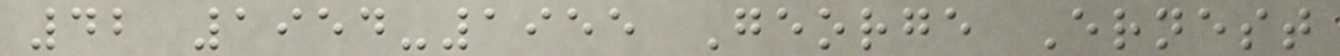42 1954-1955 George Ernest
